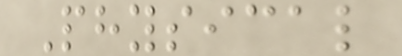Physical
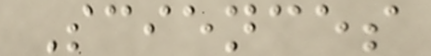Sciences
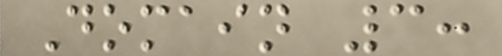Domain 3:
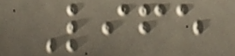Life
